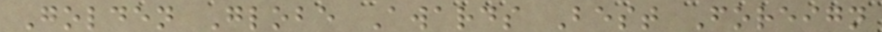Golden Globe Awards Best Foreign
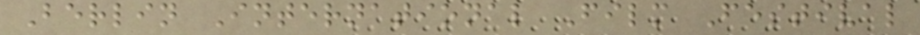Berlin International Film Festival
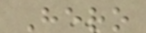Hero
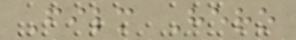Film Hero
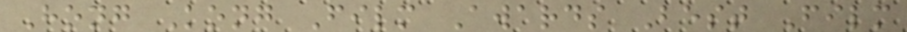Hong Kong Film Awards Best Film
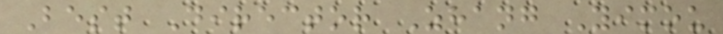Best Director Zhang Yimou
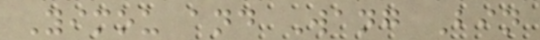Yimou and Wang Bin
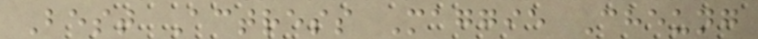Best Actress Maggie Cheung
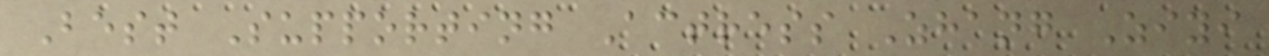Best Supporting Actress Zhang Ziyi
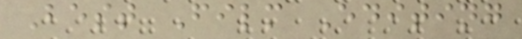Best Film Editing
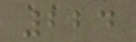224
